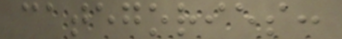categories:
